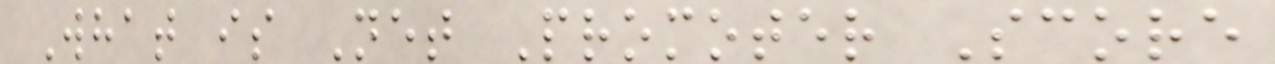What is Net Promoter Score
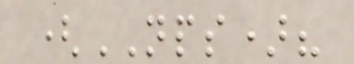(NPS)?
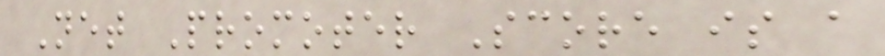Net Promoter Score is a
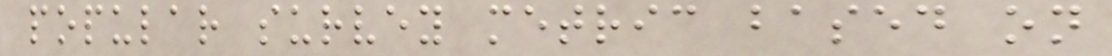popular survey metric based on
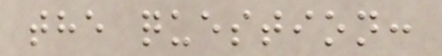the question:
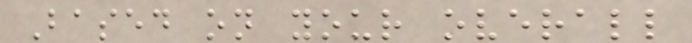Based on your overall
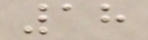18
